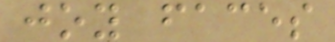joy faces
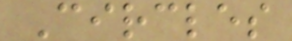Circles
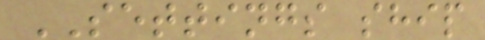SETTINGS ship
